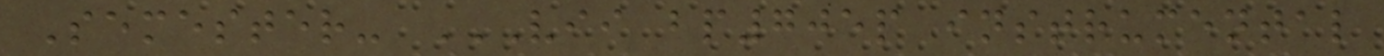Semester- VII BP705P INSTRUMENTAL
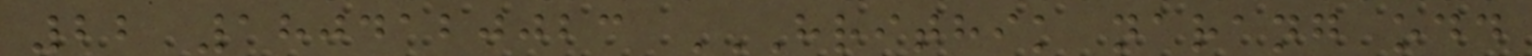22 1804120023 HRITHIK NARANG ODD
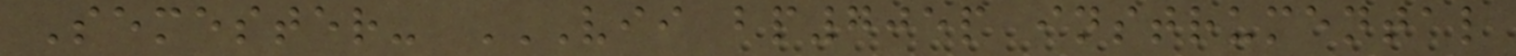Semester- VII BP705P INSTRUMENTAL
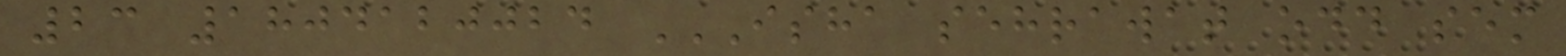23 1804120024 ISHA SEHRAWAT ODD SEM
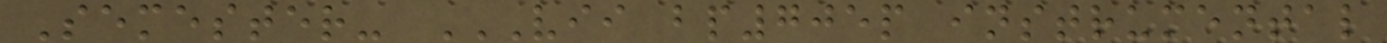Semester- VII BP705P INSTRUMENTAL
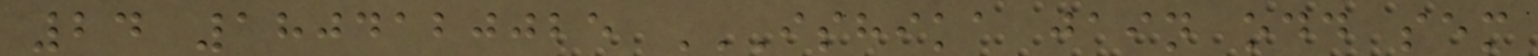24 1804120025 ISHIKA JAIN ODD SEM
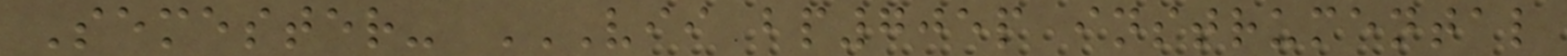Semester- VII BP705P INSTRUMENTAL
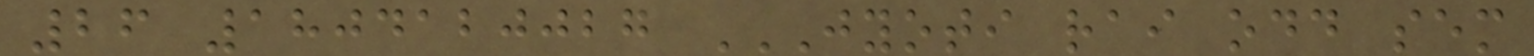26 1804120027 JYOTI RAI ODD SEM
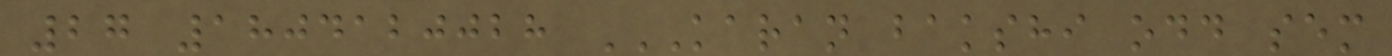27 1804120028 KARAN BAKSHI ODD SEM
